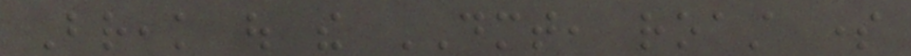Break out the DMT, roast some
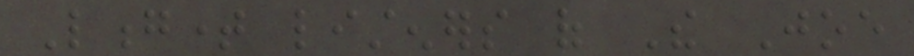Longtime listeners of The Joe
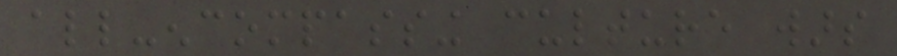all-encompassing culture wars
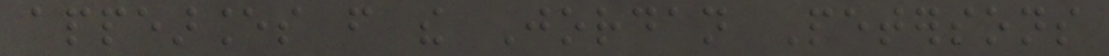appearances from the Jordan Petersons
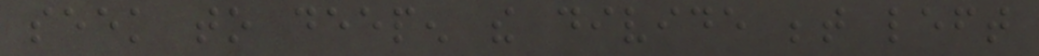seek to deepen the divide between left
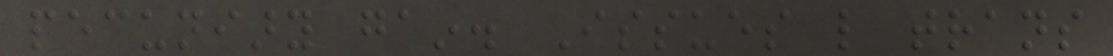pecuniary gain. Issues like trans
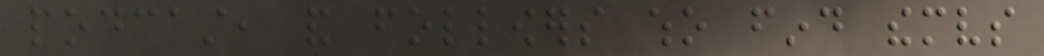podcast, and followers who find themselves
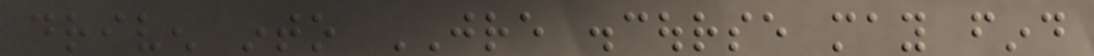driven into JRE discourse may find
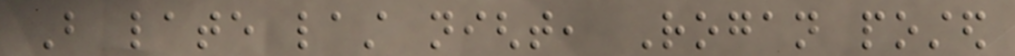But late last night, Rogan posted
